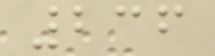236
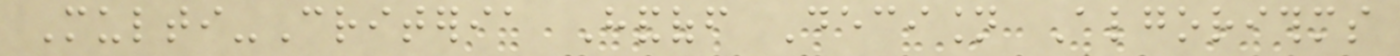Multi-Criteria Handoff Decision Algorithms
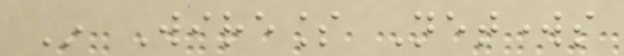In Wireless Networks
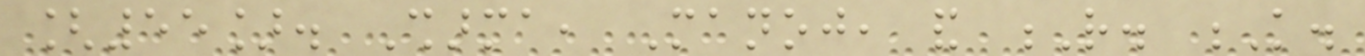[55]. Sharma, Manoj, and R. K.
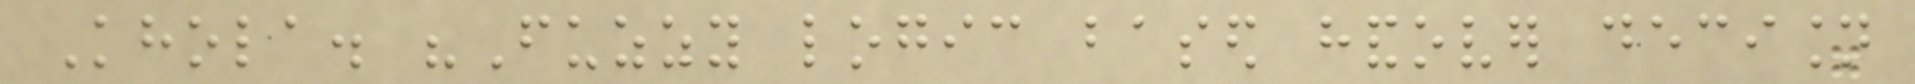Khola. "Fuzzy logic based handover decision
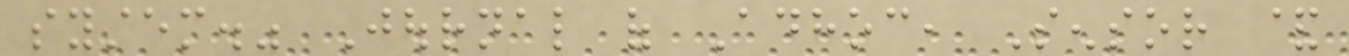system." Journal of Adhoc, Sensor &
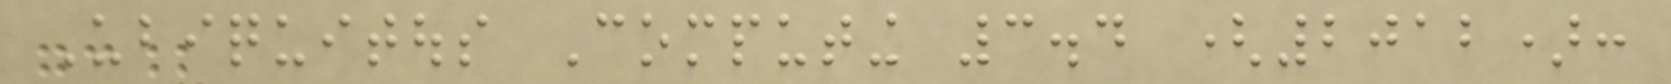Ubiquitous Computing 3.4 (2012):
